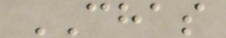CHAS
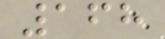168
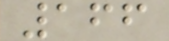166
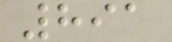891
